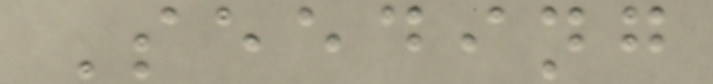Seeding
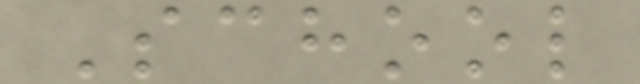School
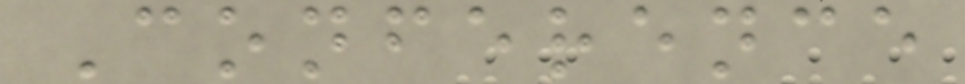Conference
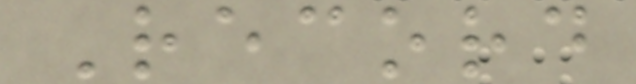Record
